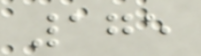175
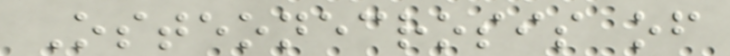Osteonecrosis of
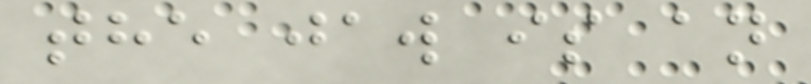the jaw is an
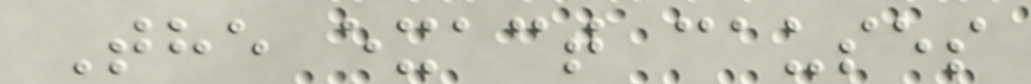The exact causes
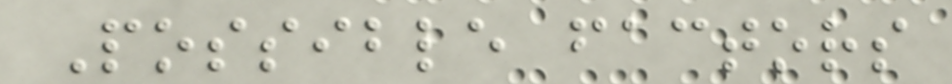Possible factors
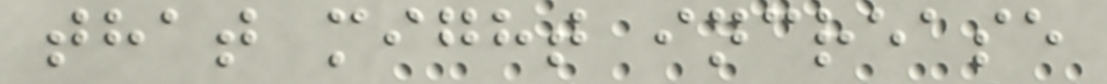that might increase
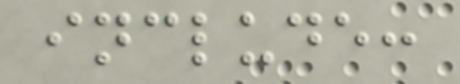include:
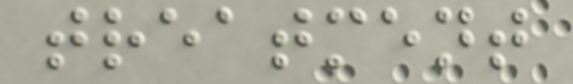treatment
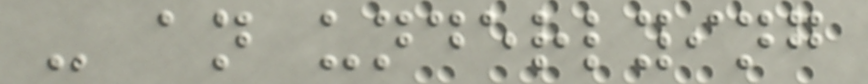- an underlying
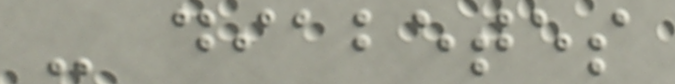- diabetes
